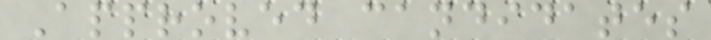Approved candidates
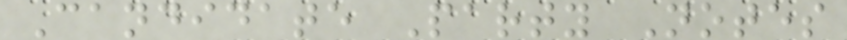Candidate Party Notes
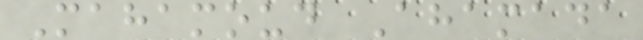Mahamoud Ahamada
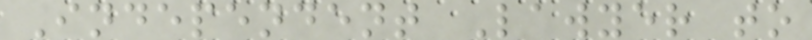Independent Lawyer to
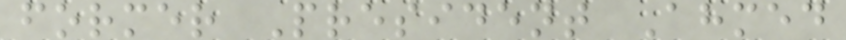former President Ahmed
